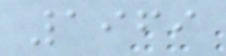1969
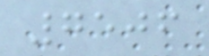7506
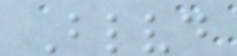Blvd
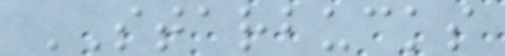STARBUCKS
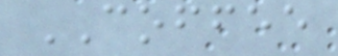COFFEE
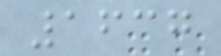1637
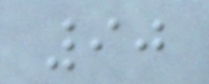90
